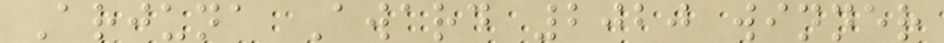Arjuna Award 2020 winner
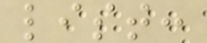list:
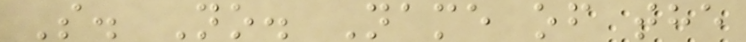S. No. Name of the
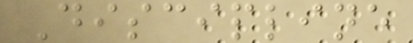Discipline
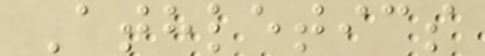Athletics
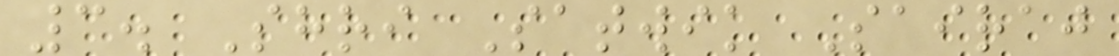3. Shri Satwik Sairaj
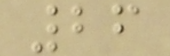26
